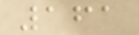161
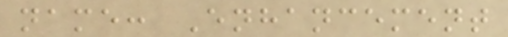name: Enhancement
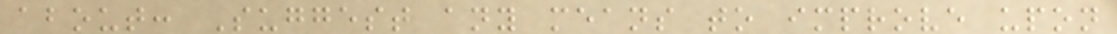about: Suggest any means to improve upon
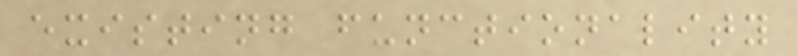existing functionality
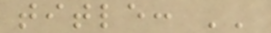title: ''
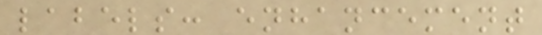labels: enhancement
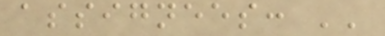assignees: ''
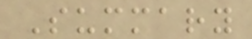Summary
